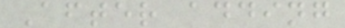After adding
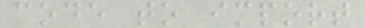code to import
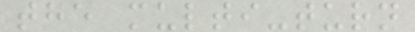the multi-turn
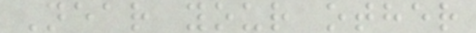Near your other
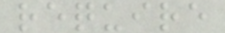require
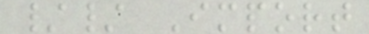// Import
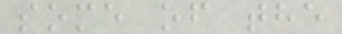some of the
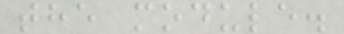the module.
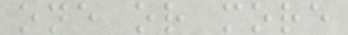one or more
